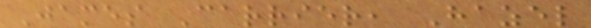James Carrier, Hazel
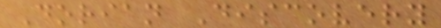Dorian Discovery
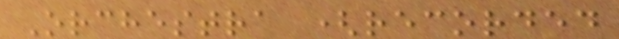Orchestra (recorded
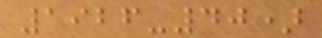1926-40)
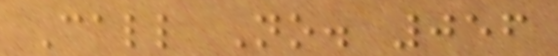Call No. 056
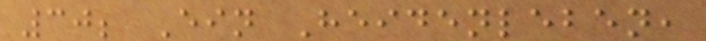30; Ein Heidenleben,
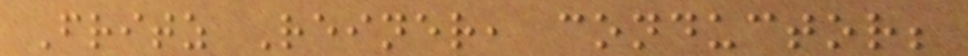Fritz Reiner, conductor;
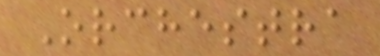Orchestra
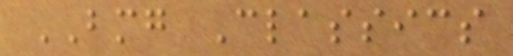BMG Classics
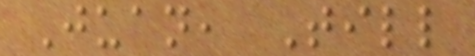Juan, Till
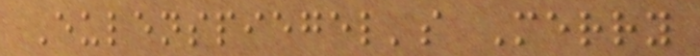Eulenspiegel's Merry
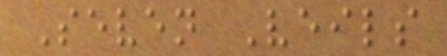Seven Veils
